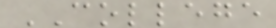COLLEGE
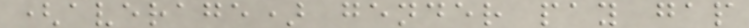(average) gender pay gap
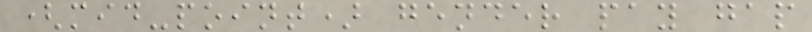(mid-point) gender pay gap
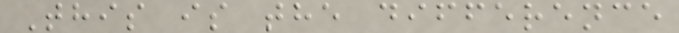This is the difference
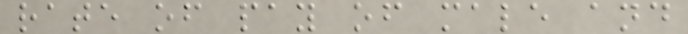rate of pay of male and
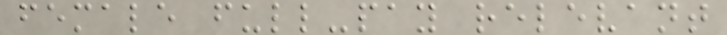female full-pay relevant
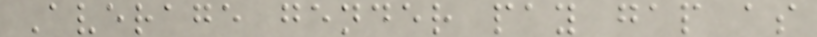Average gender pay gap as
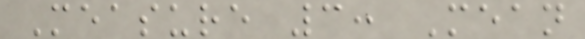Measure 3: Mean
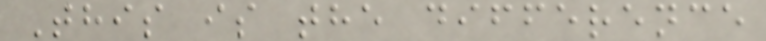This is the difference
